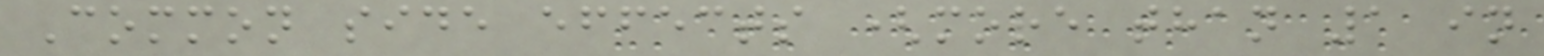Common side effects (more than 1 in
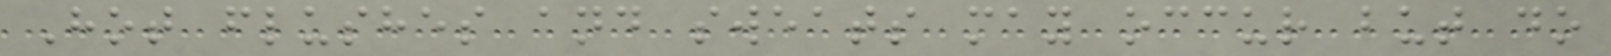Hot flushes and sweats may occur but do
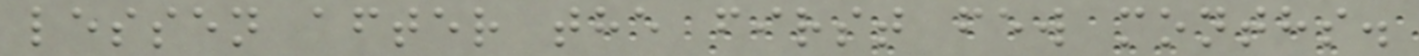lessen after the first few months.
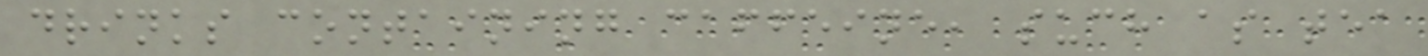drinks containing caffeine, such as tea
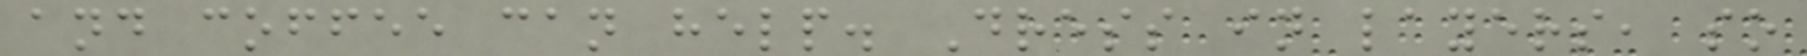and coffee can help. Dress in layers, so
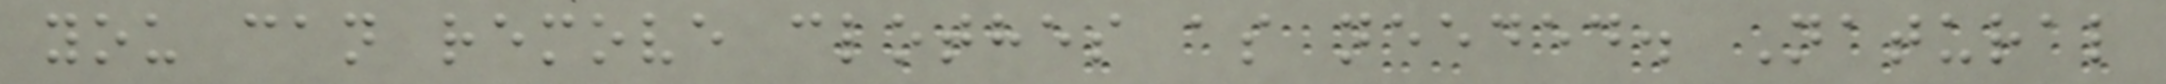you can remove clothes as needed. Natural
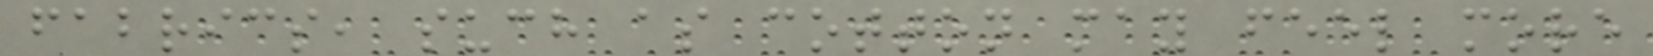fabrics, such as cotton may feel more
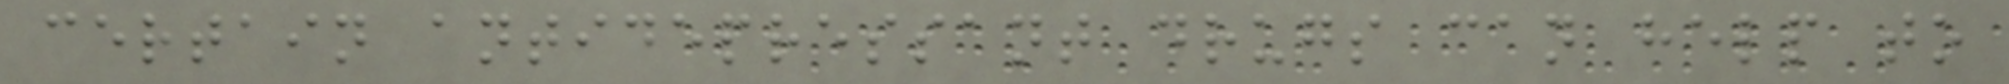certain antidepressant drugs can help to
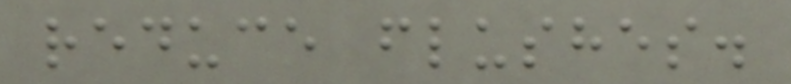reduce flushes.
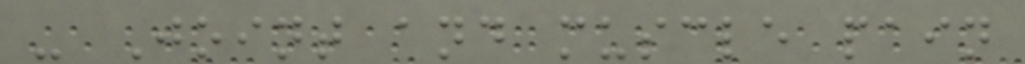- Joint and muscle pain
